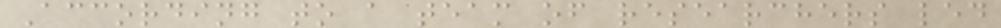According to a team of researchers led
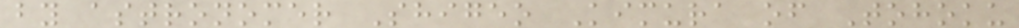by astronomer Shigeo Kimura of Tohoku
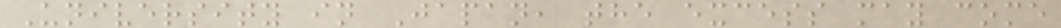University in Japan, the excess may come
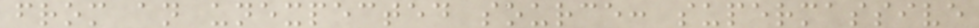from an unexpected source: supermassive
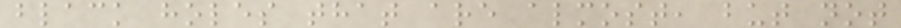black holes that are almost, but not
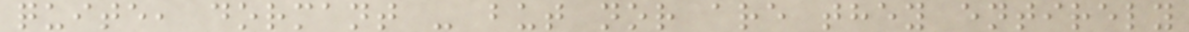quite, dormant - but nor are they entirely
